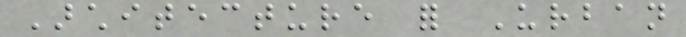Architecture for Urban
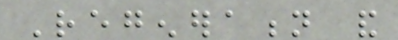Regeneration and
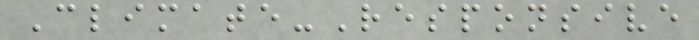Climate-Responsive
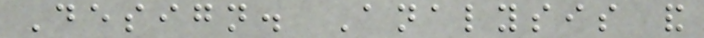Design. Analysis and
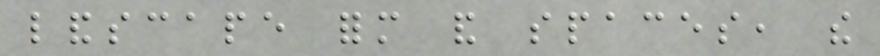landscape form and spaces, the
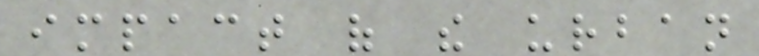impact of the urban
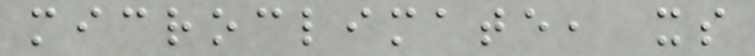microclimate, its
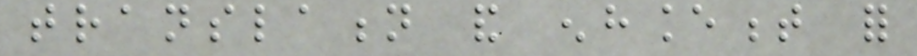translation and enhancement for
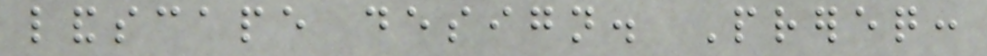landscape design. Prereq:
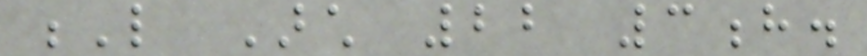L Arch 22 3h.
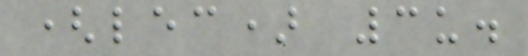(lec) 3u.
